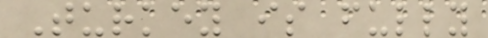Turkey is fully
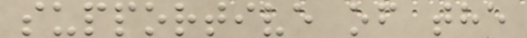supportive of the
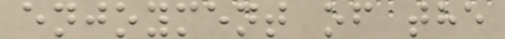enjoyment of the
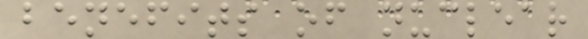benefits of nuclear
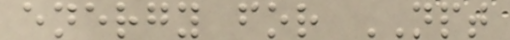energy for NPT
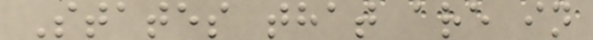States that are in
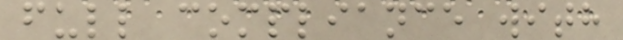full compliance with
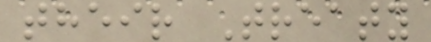their Treaty
